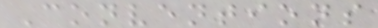Conventions
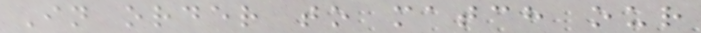In order to match our
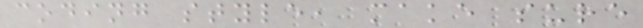coding style, make sure
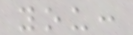you:
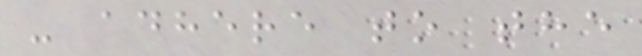- adhere to the
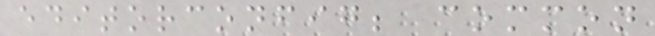editorconfig; common
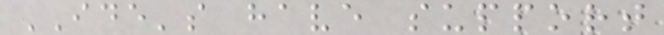IDE's have support
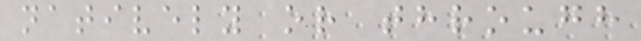natively or through
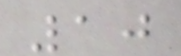10
